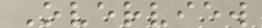Overview
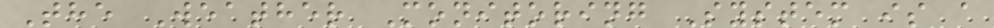The Weather Monitoring System is a
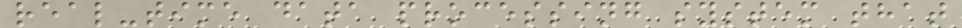real-time data processing system that
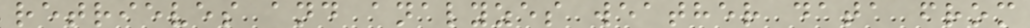retrieves and analyzes weather data from
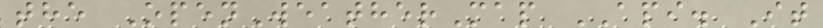the OpenWeatherMap API. It
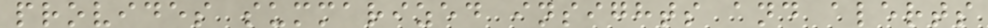provides summarized insights and alerts
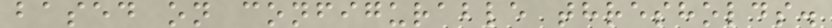based on configurable thresholds.
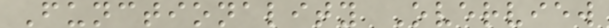Functionality Overview
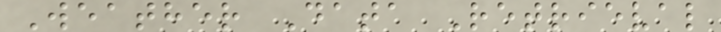Weather Data Retrieval
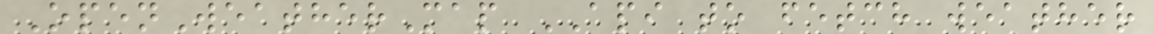OpenWeatherMap API to fetch weather
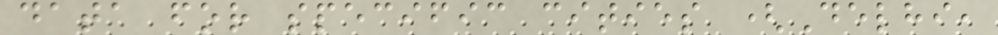data for specific cities (Delhi,
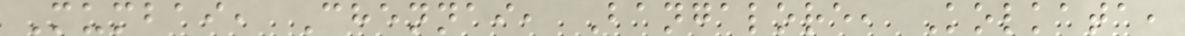Mumbai, Chennai, Bangalore, Kolkata,
